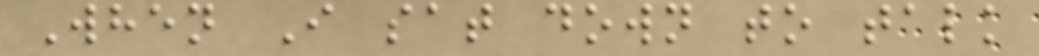When I sat down to talk
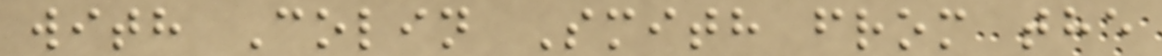with Colin Smith from the
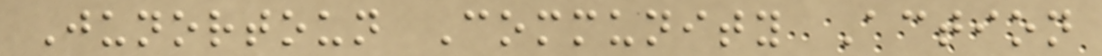Junortoun Community Action
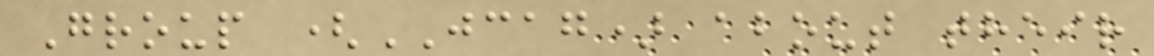Group (JCAG) about their
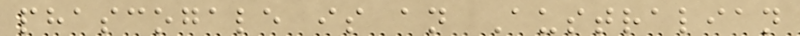phascogale is an Australian
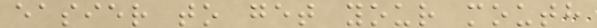easier to get your mouth
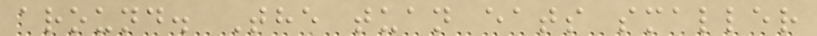around. The tuan eats smaller
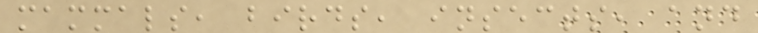mammals, birds, insects, and
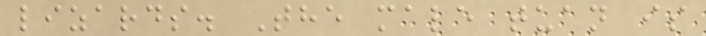lizards. The male tuan is
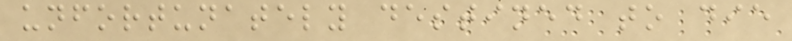unfortunately destined to die
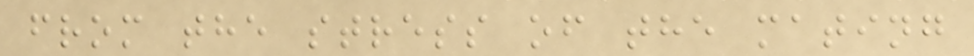from the stress of the mating
